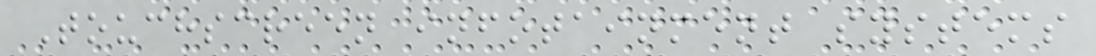Touchscreen infotainment systems
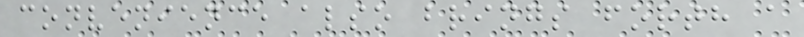convenience also brings forth a
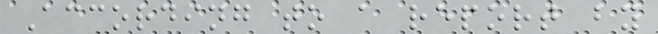According to a report by
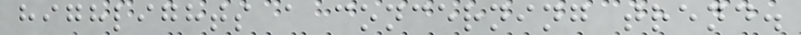highlights a concerning trend.
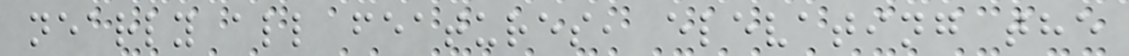nearly all features, elevating the
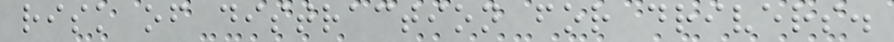risk of distraction for drivers.
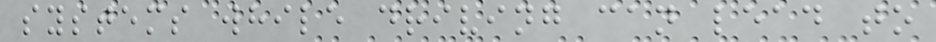systems while driving can lead to
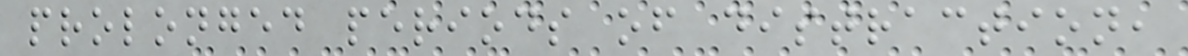prolonged periods of distraction,
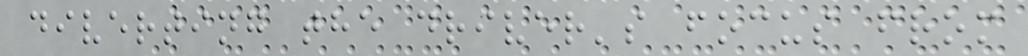diverting the driver's focus from
